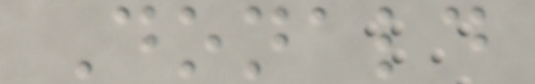Donald
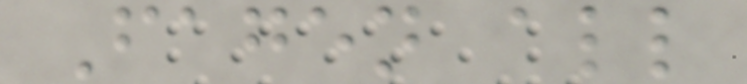Fagen all
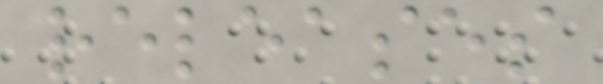releases
